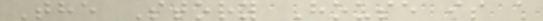The Story House is a
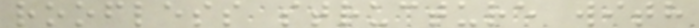roofless structure with
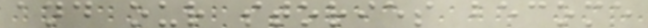and our stories become
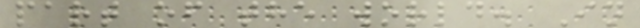part of the world. In
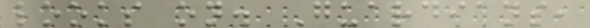looks on. Guardians,
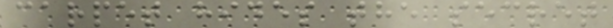carpet hides the secret
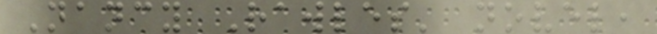Nancy Rawles' novel,
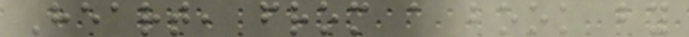Heart, from a book by
